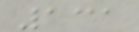131
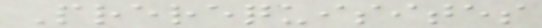Prerequisites
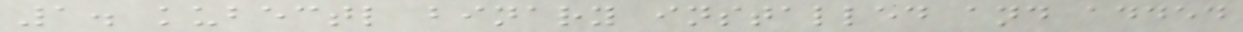1. kubectl binary installed and added
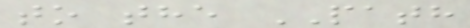to the PATH
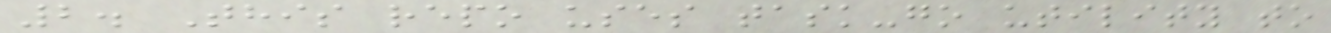2. This repo uses task-go utility to
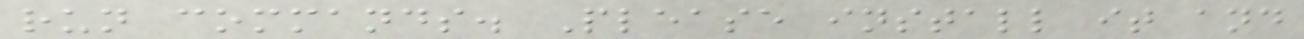run commands. Please install it and
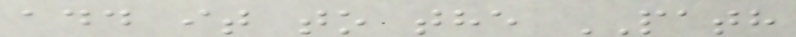add it to the PATH
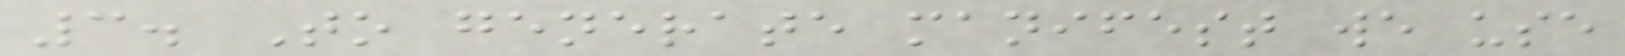3. To generate manifest we use
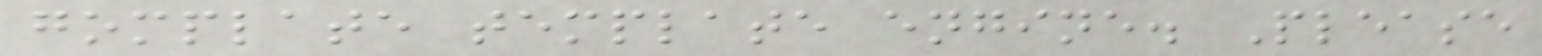gomplate template engine. Please
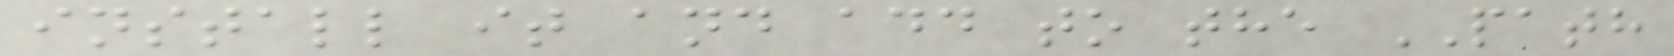install it and add to the PATH
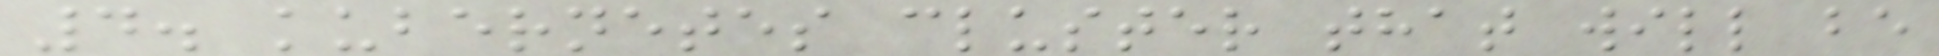4. kubernetes cluster that will be
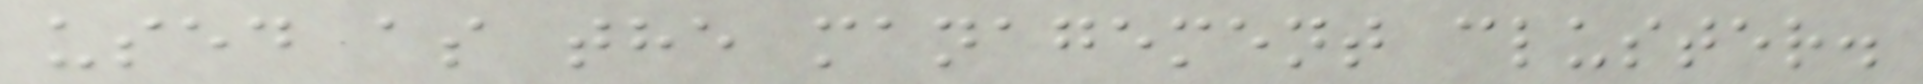used as the management cluster.
